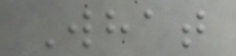What
